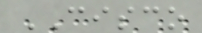CISCO
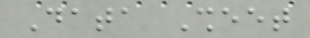Data Sheet
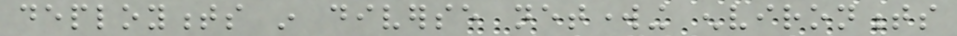deployments in diverse networking environments
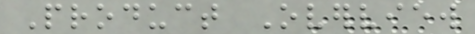Product Overview
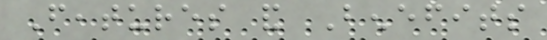Features and Benefits
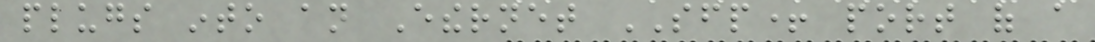plugs into an Ethernet SFP+ port of a
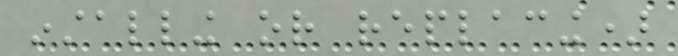installing or replacing)
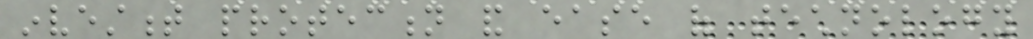investment protection and ease of technology
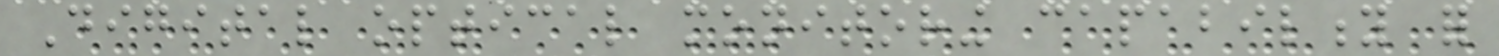Digital optical monitoring capability for
